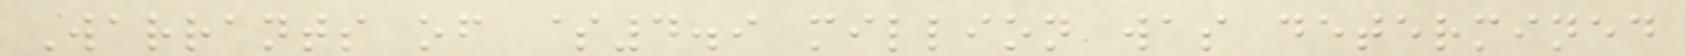Warrants of $4.9 million was determined
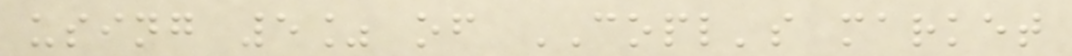using 5% of COPL's market
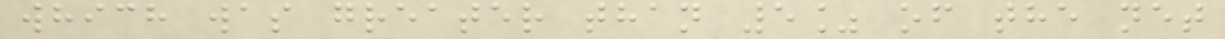which was greater than 5% of the net
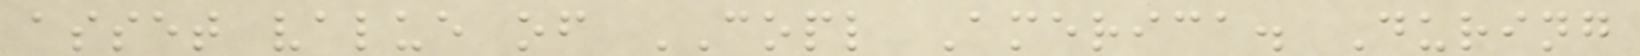asset value of COPL America. During
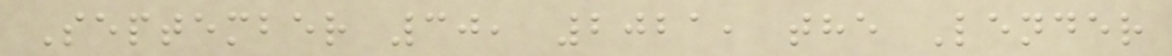September 30, 2021, the Lender
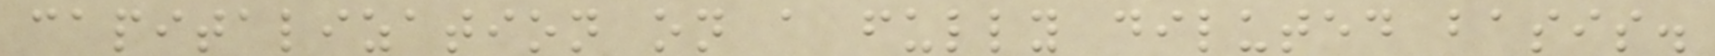capitalization on a fully diluted basis.
